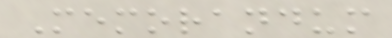Memorandum
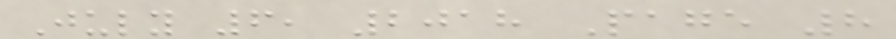July 6, 2018 Page 8
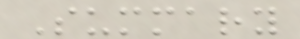Summary
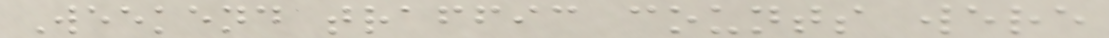Weekend traffic counts were
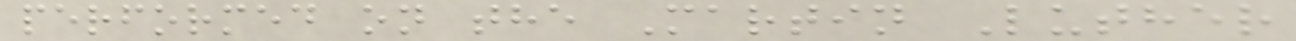performed on the Martin Luther
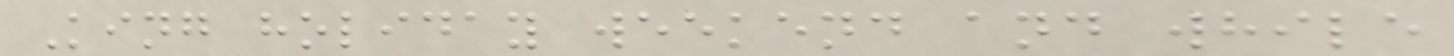King holiday weekend and while
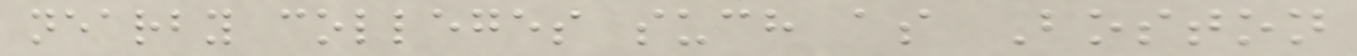nearby colleges such as Boston
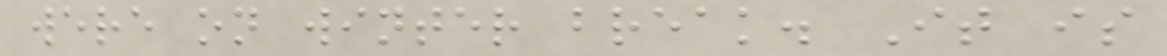were on winter break. It is
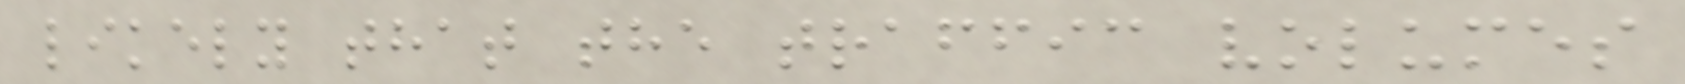likely that the traffic volumes
